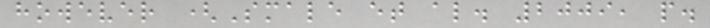however (Smale et al. 2009, p.
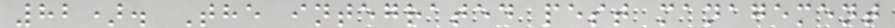82). The integrated pest management
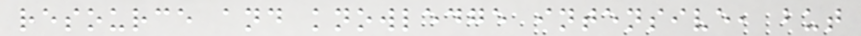resource and knowledge intensive, but
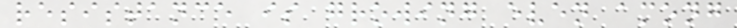resistance is growing even among
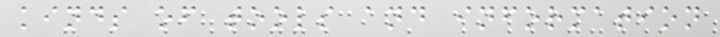kinds of tools and information
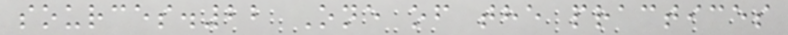sources.22 One of the practices
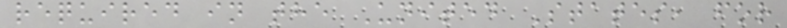required in the United States, for
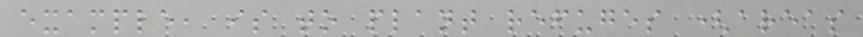example, is to plant refuges (areas
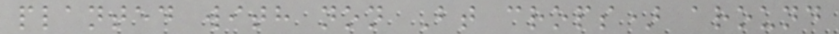planted with non Bt crops) around
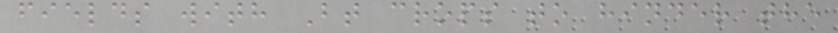fields with Bt crops to hinder the
